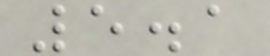5.1
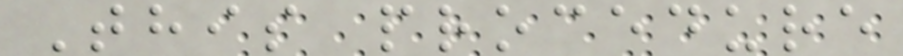This procedure
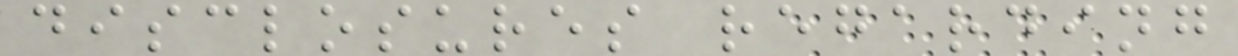disclosures regarding
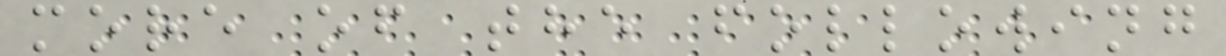more of the following
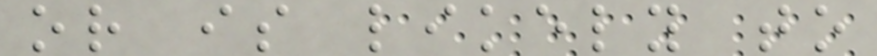or is likely to
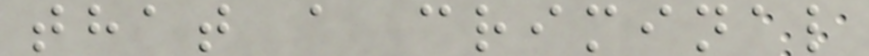that a criminal
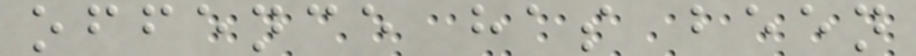offence has been
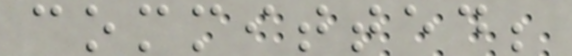committed;
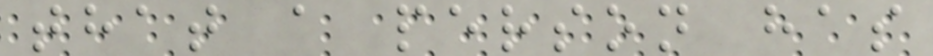that a person has
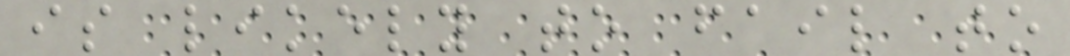is likely to fail to
